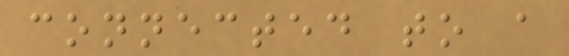connected to a
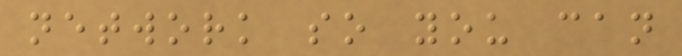network so you can
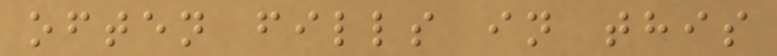often fills in this
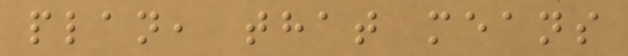plan, that means
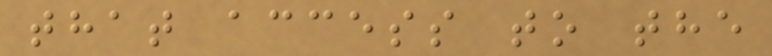that access to the
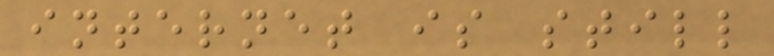internet is still
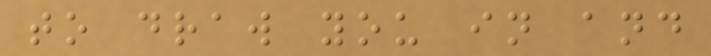to draw you in and
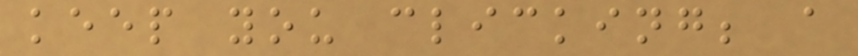keep you clicking; a
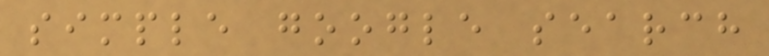simple google search
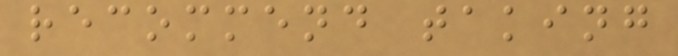recommend taking
